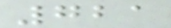721
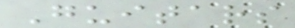Guitars
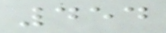454
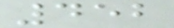452
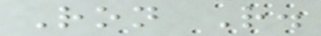Ron R.
